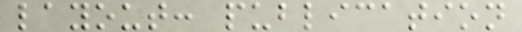layout: publication
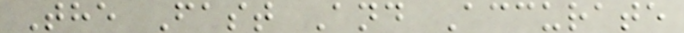The Fast And Accurate
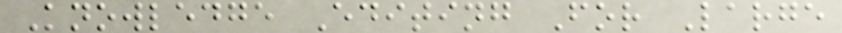Knowledge Editing For Large
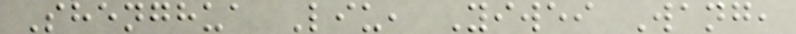Shenghua Liu, Yiwei Wang,
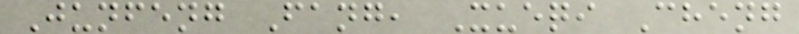Junfeng Fang, Xueqi Cheng
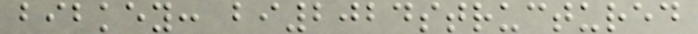bibkey: bi2024structured
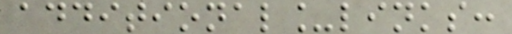additional_links:
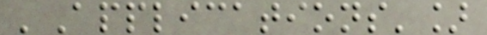'Applications']
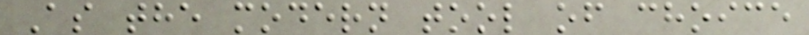As the modern tool of choice
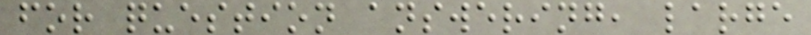for question answering, large
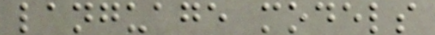language models
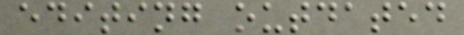editing outdated
